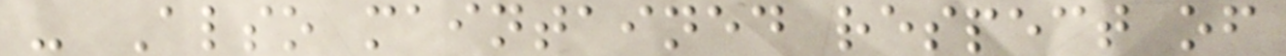- Also maintained respect of
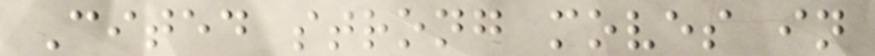Cited strong moves in
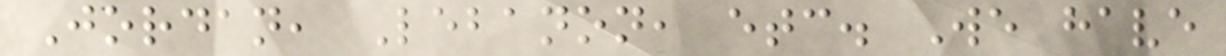Jordan, Lebanon, etc. We have
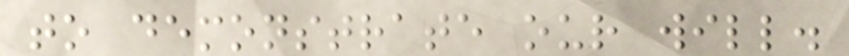to demonstrate our will.
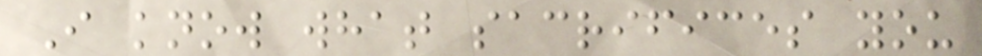I know what sacrifices you
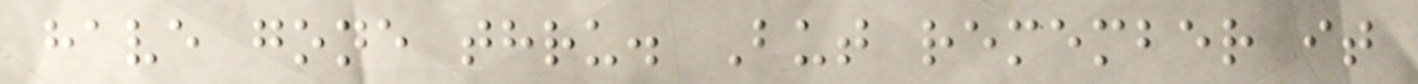have gone thru. But remember it
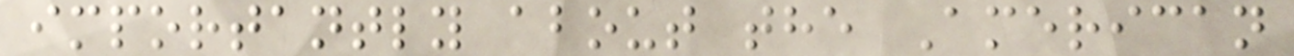importantly about the American
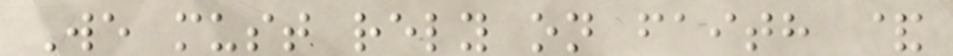We must rely on faith &
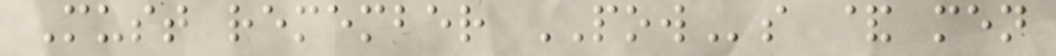Must remember POWs & men
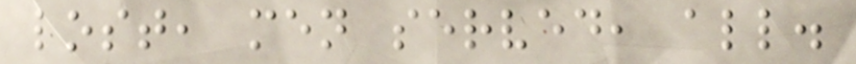lost, men served, all.
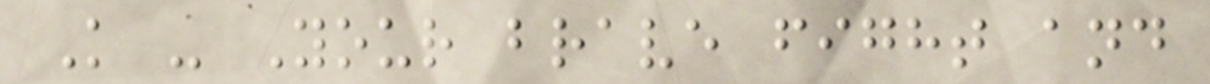K - Your brave fight and
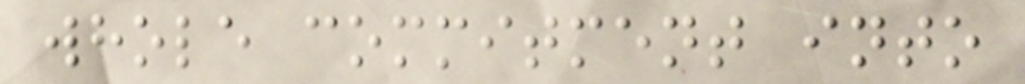whole commitment into
